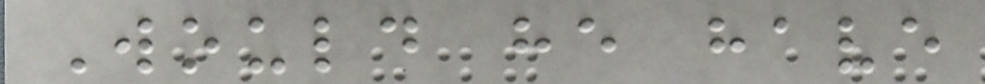Would he have
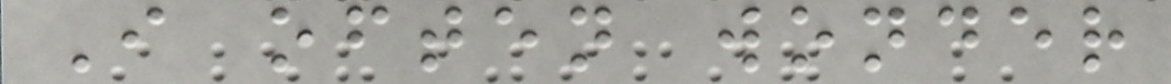I often wonder
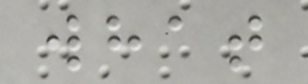what
